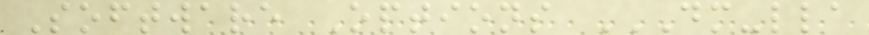Software Options DM-LLA
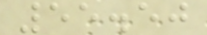55.50
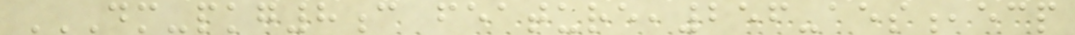DM-PKG8C FEATURE,256-AES,ECP
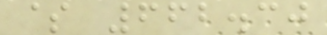$ 662.30
